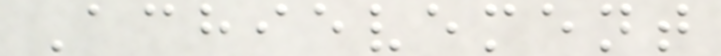Achievement
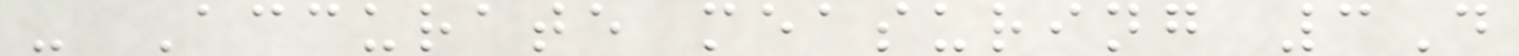- Accurate measuring 3D
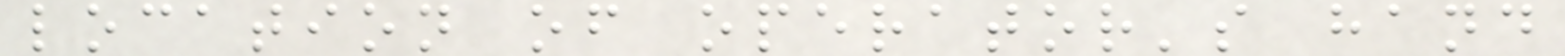location of operator's hand
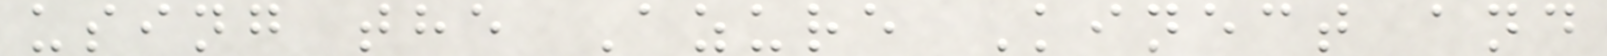using the Azure Kinect and
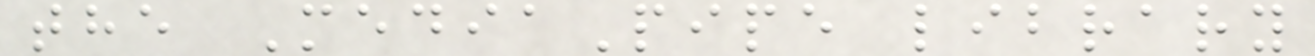the MediaPipe library
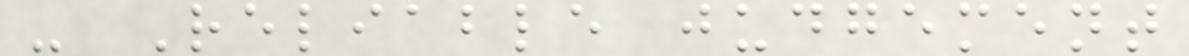- Reliable judgement
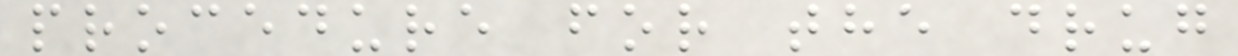procedure for the drug
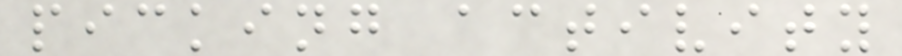picking activity
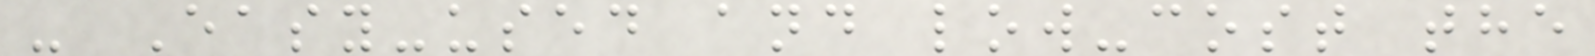- Easy-used and low-cost the
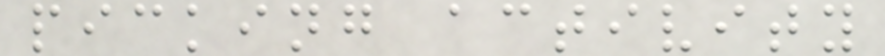picking activity
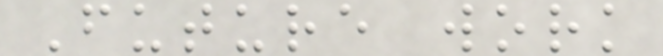Future work
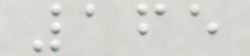165
